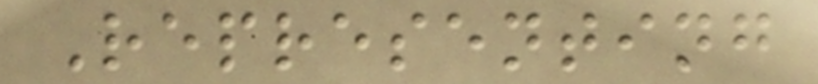Representing
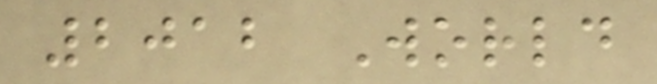2012 World
